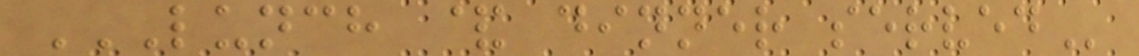LUNCH & DINNER SERVED
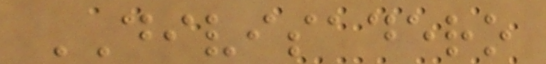DIVISADERO
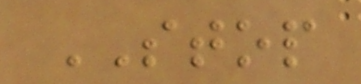STOP
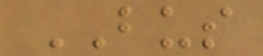BUS
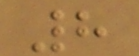8
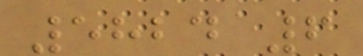5824 6
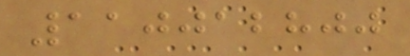110012800
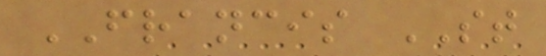FRANCIS ST
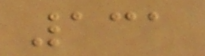131
